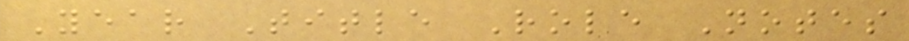Year Title Role Notes
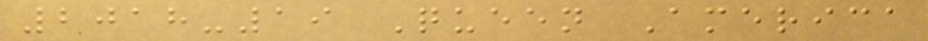2018-19 Queen America
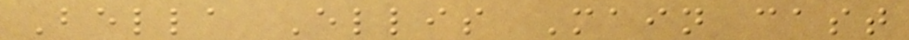Bella Ellis Main cast
